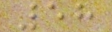58
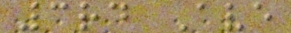3rd Ave
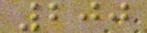200
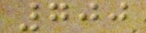700
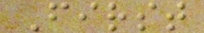First
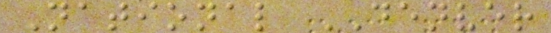National DENVER
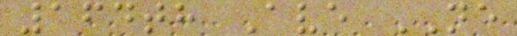164th Ave NE
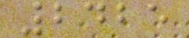2425
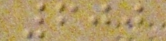600
